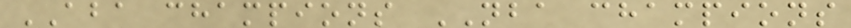ABA champions NBA champions
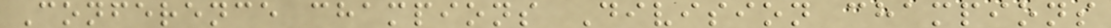Conference champions Division champions
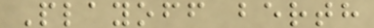Playoff berth
